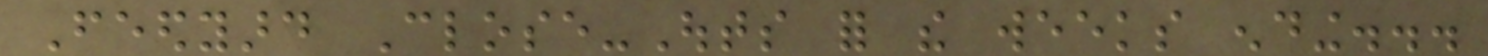Feedyard Close-Outs for the weeks ending...
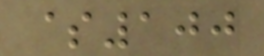$100
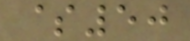$50
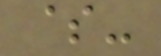$-
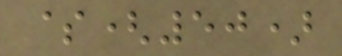$(50)
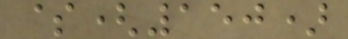$(150)
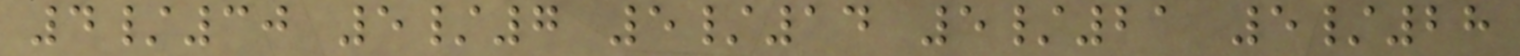4/30 5/7 5/14 5/21 5/28
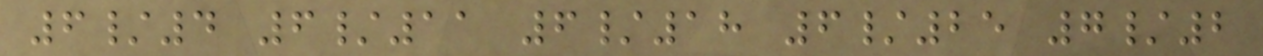6/4 6/11 6/18 6/25 7/2
